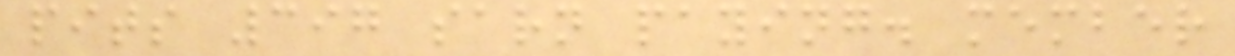pits 397 sarn paying. member
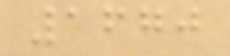1670
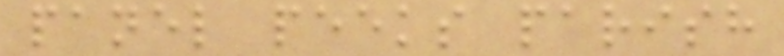panel peeks parish
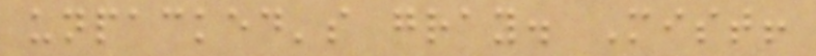unpacked's gray. Mist!
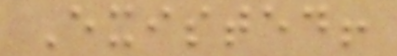Existed!
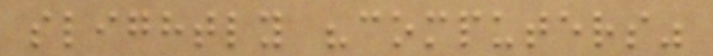slightly "computers"
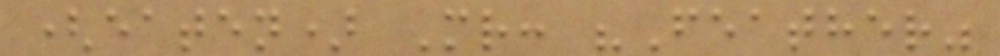(eaten) Mr: "Feather"
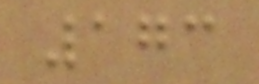173
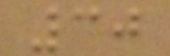30
